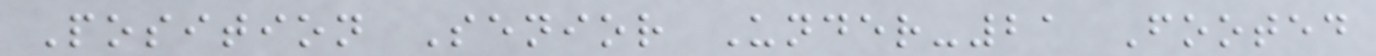Position Senior Under-21 Footed
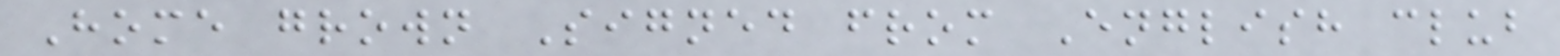Home grown Signed from English club
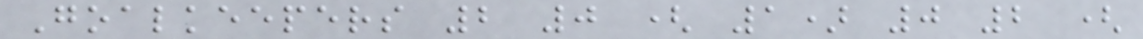Goalkeepers 2 0 ( 1) 0 2 (
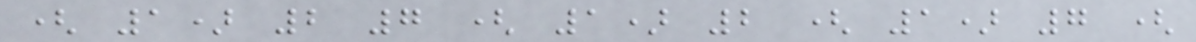( 1) 2 7 ( 1) 2 ( 1) 7 (
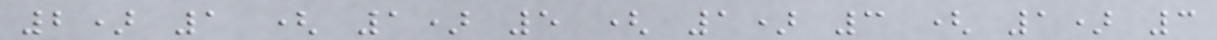2) 1 ( 1) 5 ( 1) 3 ( 1) 3
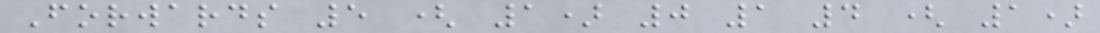Forwards 5 ( 1) 0 1 4 ( 1)
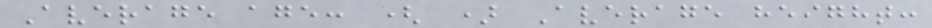Average age: ( ) Average height:
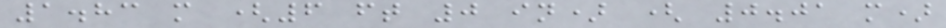1.83 m (6 ft 0 in) ( 0.01 m)
